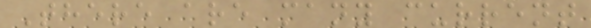There are many current
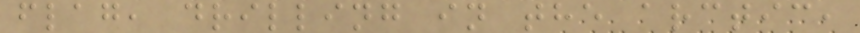flag, drilling in the arctic,
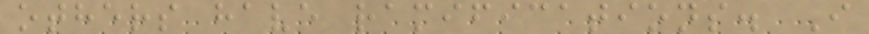others have ramifications. I
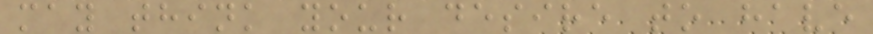may think your desire to have
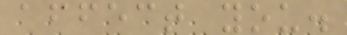affect you.
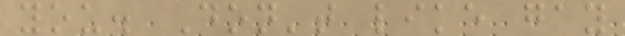you. Don't like gay
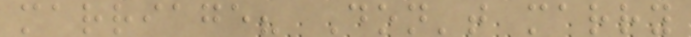marriage? Don't marry
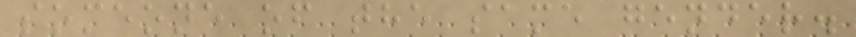someone of the same gender.
